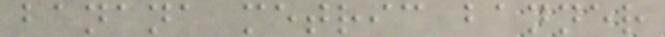banana metric banner
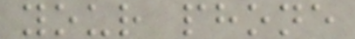your phone
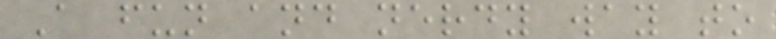A fun and nerdy way to
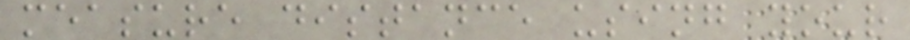measure distance using your
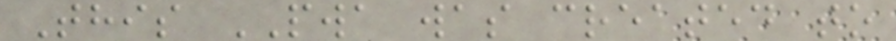This PWA was created to
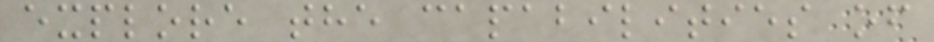explore the capabilities of
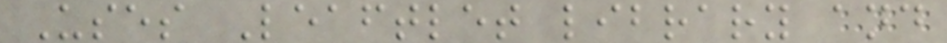Uses Leaftlet library and
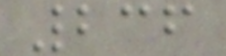236
